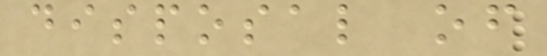disposal of
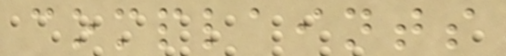complaints
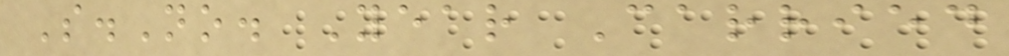S.No. Year Carried
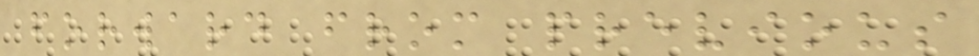forward from previous
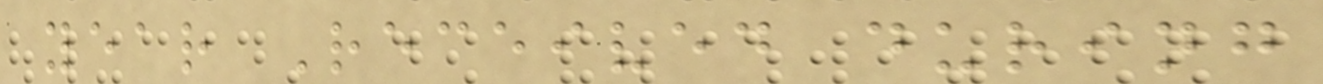year Received during
